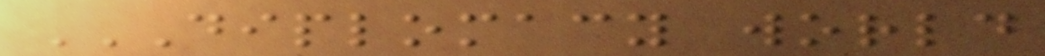DIPLOMACY WORLD
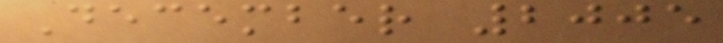December 2005
